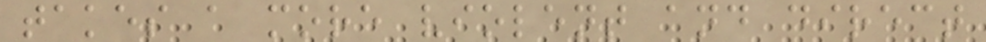takes a more violent and direct
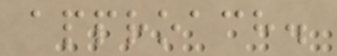approach.
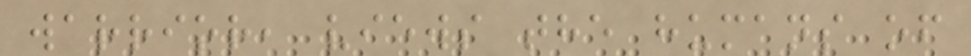warrior, views the humans of
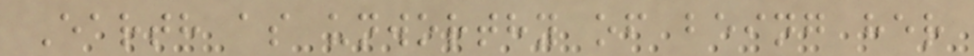Earth as unworthy of being her
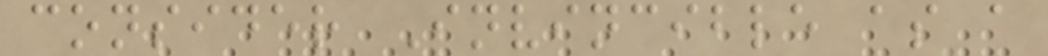consider Invincible as a
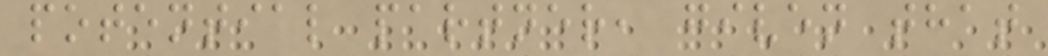potential partner, given that
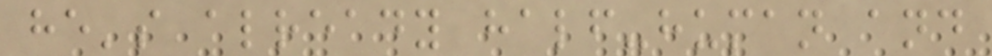he's already half-human and
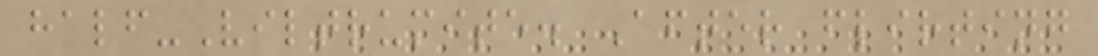half-Viltrumite. After flirting
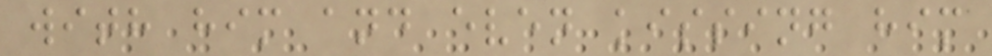with him and even kissing him
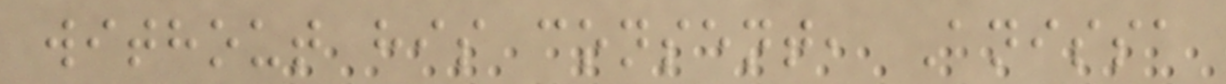without his consent, Anissa
